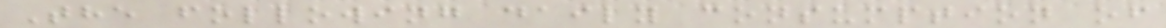The following daily consumption of
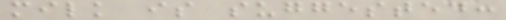milk is suggested:
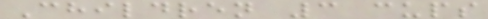Children 3 cups
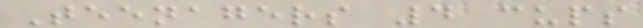Teenagers 4 cups
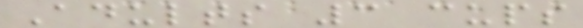Adults 3 cups
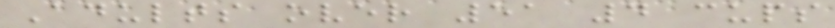Adults over 51 4 cups
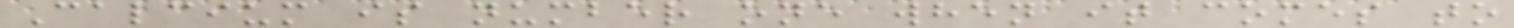Calcium is number one when it comes to
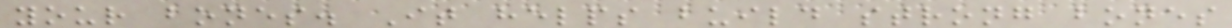your bones. It helps build strong bones
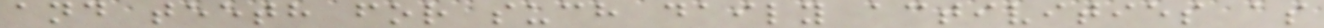and teeth for such daily activities as
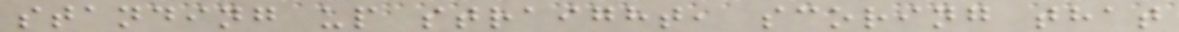standing up straight, scoring that
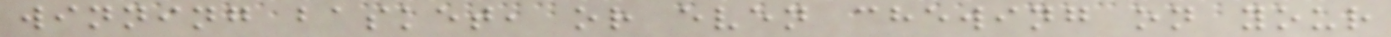winning basket, or even chewing on your
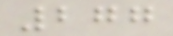277
